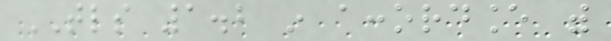TLS 1.2 in accordance with
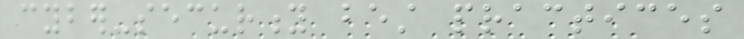cyber-security best practices
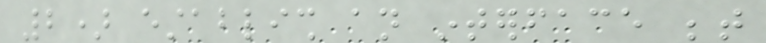2) establish an interface between
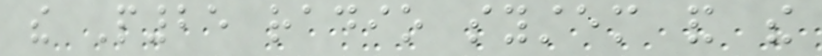the P25 radio system and the
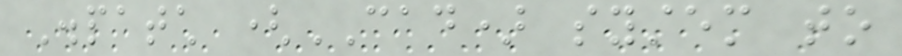Dispatch (CAD) system to
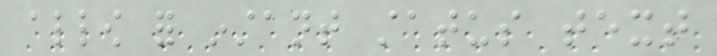allow for instant status text
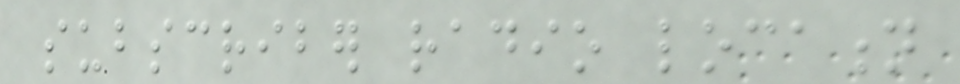subscriber radio location
